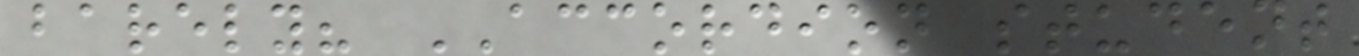barely? ACCORDION student
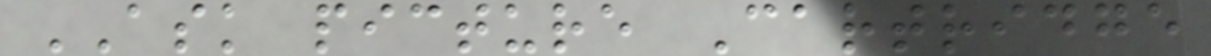ASK picture Cartridge
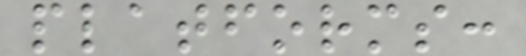platforms:
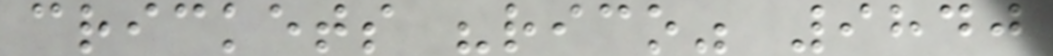crickets "rico" 9840
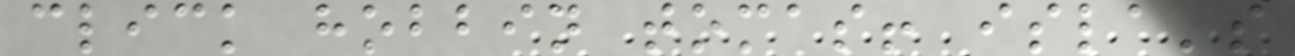click hobbin tomas! isla's
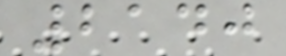2140
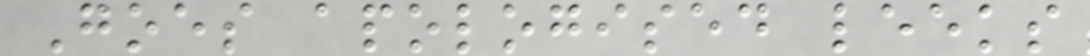Goes apologised leeks
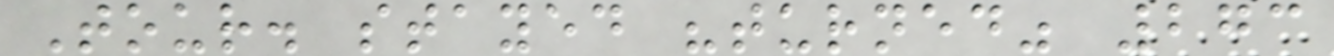Tour. stayed "turned" 273
